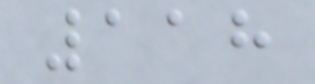118
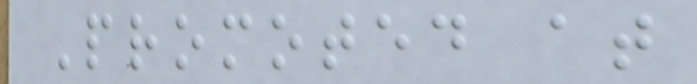Promoted at
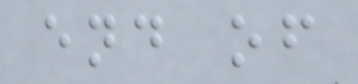end of
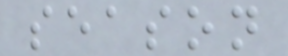season
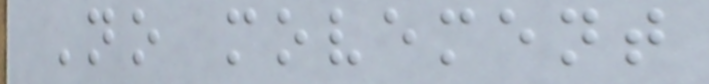No movement
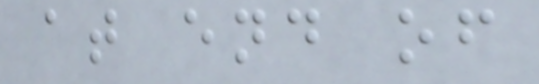at end of
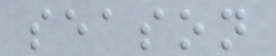season
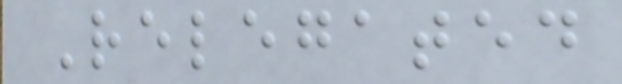Relegated
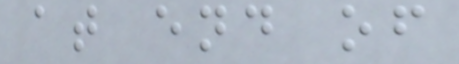at end of
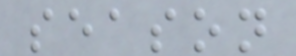season
